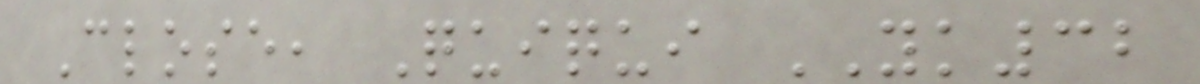Close, Quiqui YK32
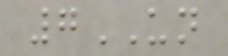7UN
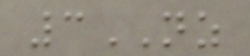3NZ
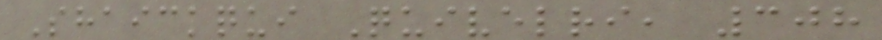Shaickqui Quivelri, 308
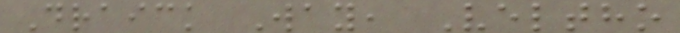Draick Way, Veltho
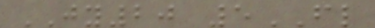JY20 5FL
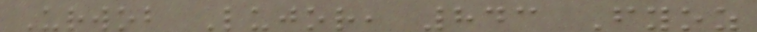Urwob Lujor, 843 Fyoz
